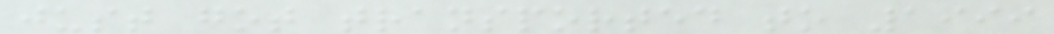just got transported to 1999
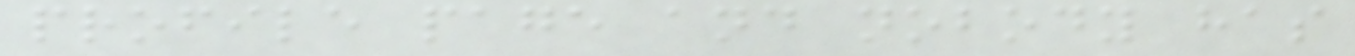profile page and nobody has
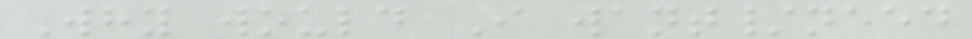Why would I want/need
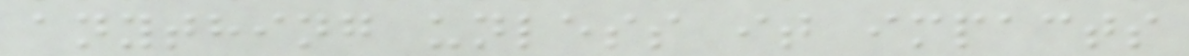anything unless it impacts
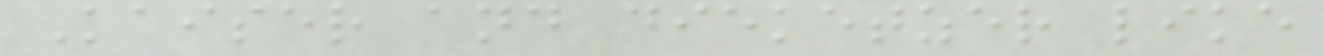Kaiser and dieketzer like
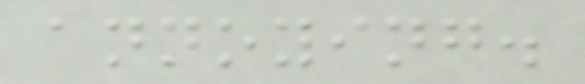annoying.
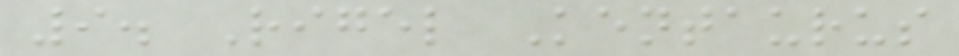9. Rigel Kentaurus
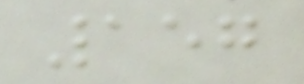157
